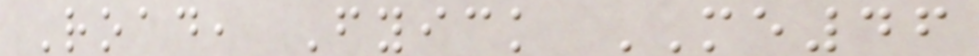Road, Fyick ME46
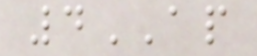4AP
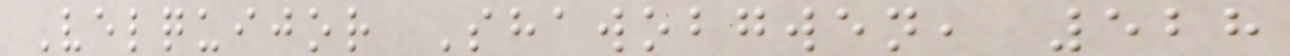Velquijor Shawobgwen, 528
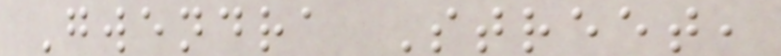Gwendra Street,
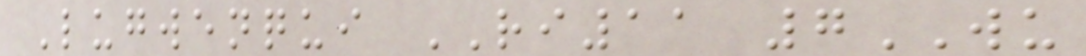Lugwenqui RI11 7WU
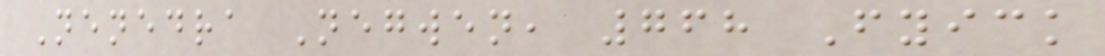Nenedra Negwen, 768 Fyick
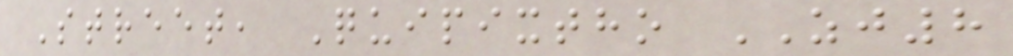Street, Quipixtho ZJ8
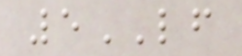5LF
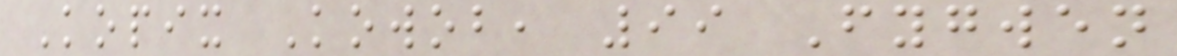Kopix Kowob, 99 Fygwen
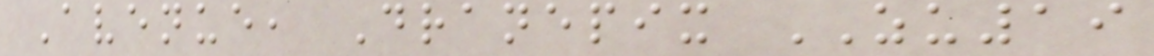Avenue, Dranepix ZU19
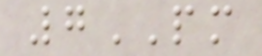7PM
